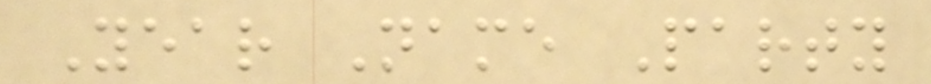Year Name Party
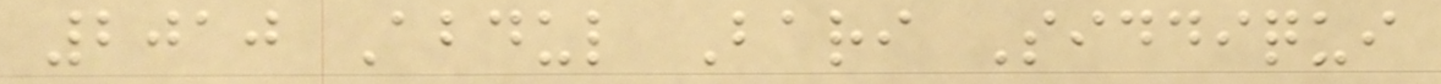2010 Abdul Bari Siddiqui
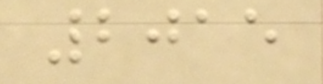2015
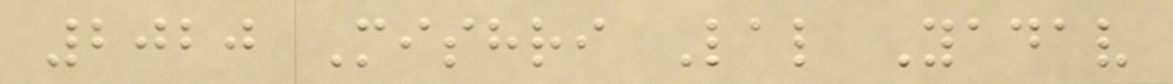2020 Mishri Lal Yadav
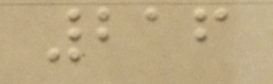216
